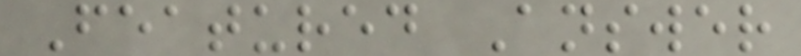Featured Answer
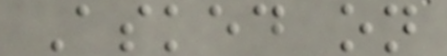Asked on
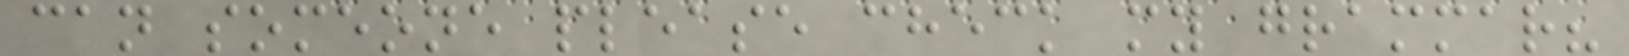can someone please check my grammar?
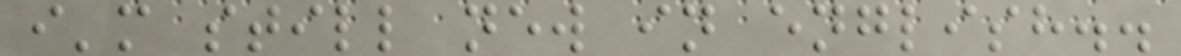i'm still new in english..
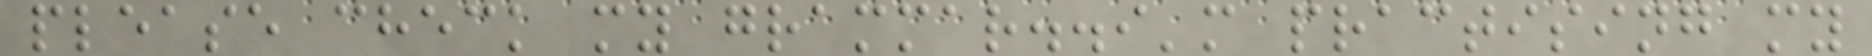please check my grammar..i'm practising my
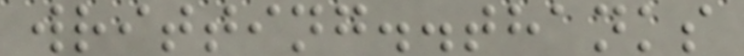writting..thanks
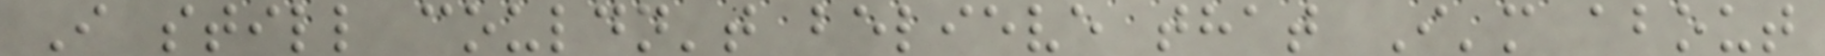I still couldn't believe that I'm about
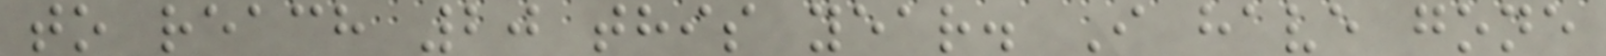to reach 20 this year. I have gone
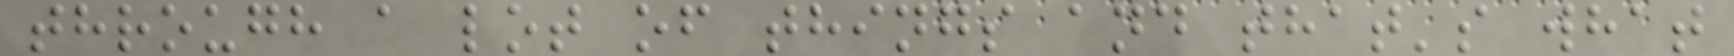through a lot of things and that's what
